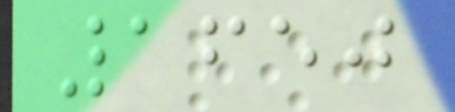1650
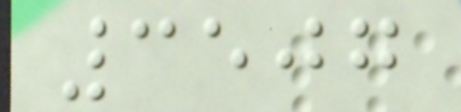3507
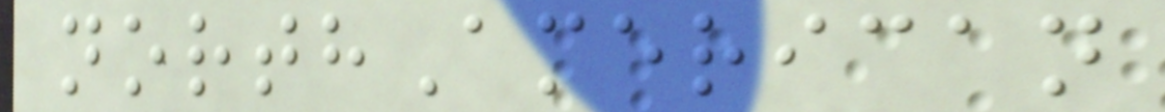northAmerican
